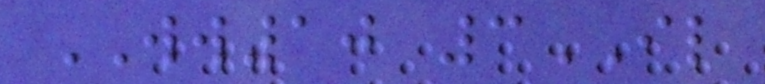WW10 3IL
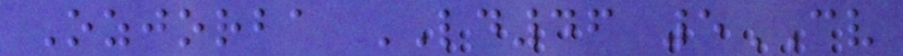Ozjorba LD46 5CV
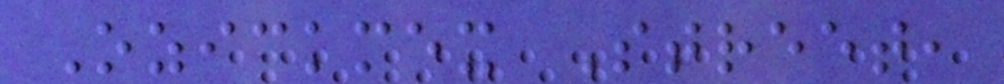Ozickmex Street,
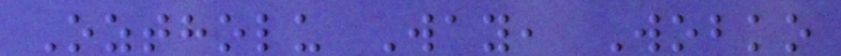Oztholu Way, Wobko
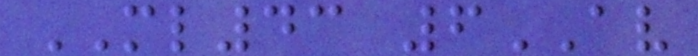ML43 6AV
